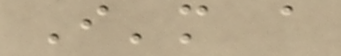I'm a
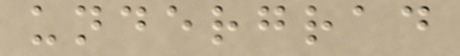undergrad
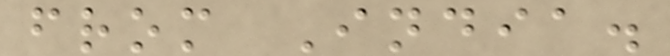from India.
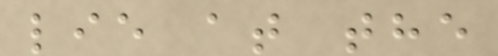lie at the
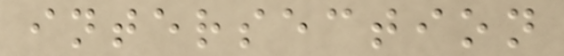intersection
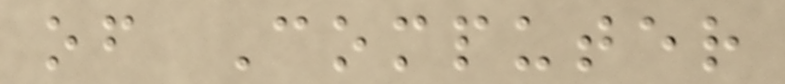of Computer
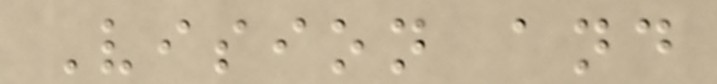Vision and
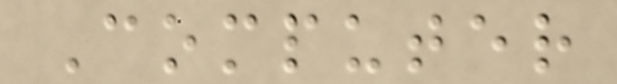Computer
